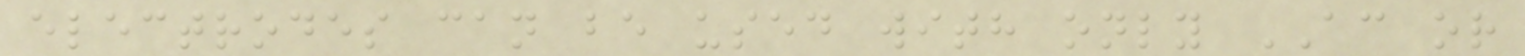electrodes can be used with only AC or
